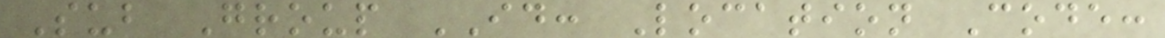Sub Group ID: Location Code:
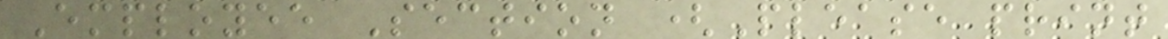Employee Section (Please print
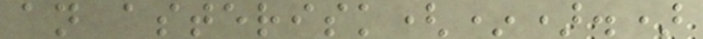an asterisk(*).)
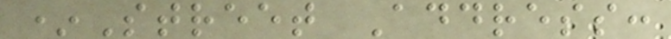*Street Address:
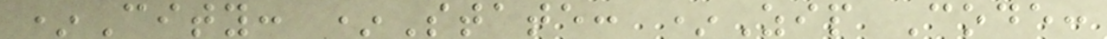*City: *State: *Zip Code:
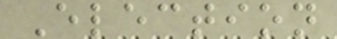Election
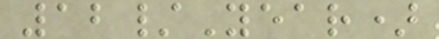12/Year)
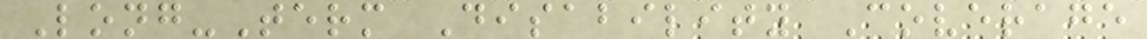Long-Term Disability Coverage
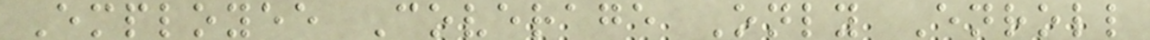Employee Coverage Only Enroll
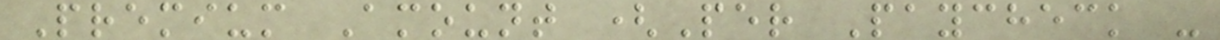Premium Amount (Per Paycheck -
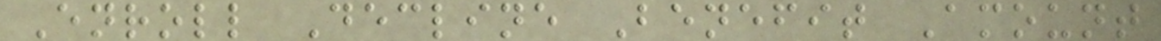Enroll Decline Benefit Amount
